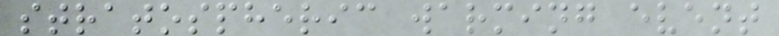stratospheric warming event
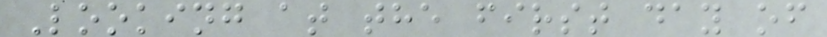Looking at the first day of
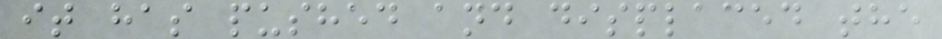it has pushed and displaced the
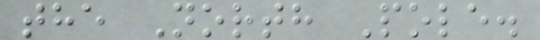the North Pole.
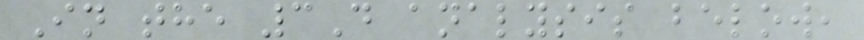In the 3D analysis below,
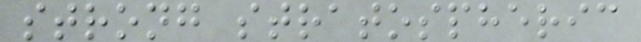strong stratospheric
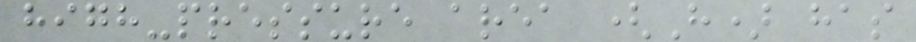high-pressure area (H) has
